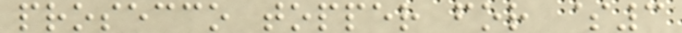prosecco topper for $3
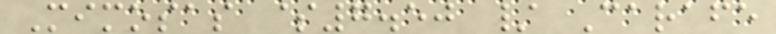Mimosas $7.50 / Carafe
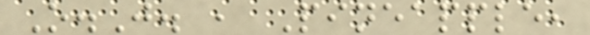O.J. , Pineapple,
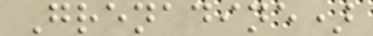Grenadine)
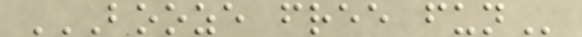BOOZE FREE FUN
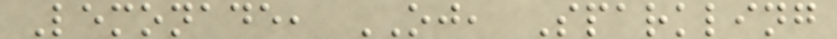Lemonade, OJ, Sparkling
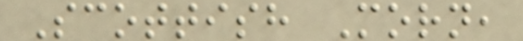Scottish Morn,
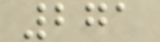271
